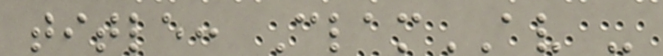title: ClamAV -
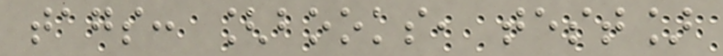tags: [books, test]
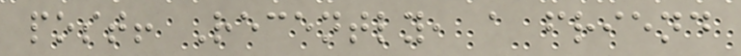post! Recently, a friend
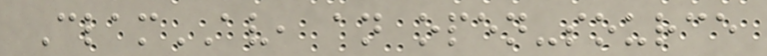ClamAV, an open-source
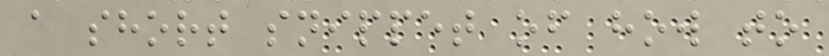a short snippet of how to
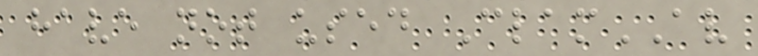have not used ClamAV
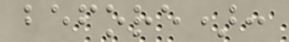before):
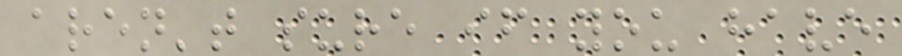aren't sure if you have
